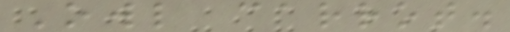Owl carrot.
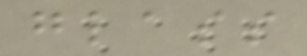glass
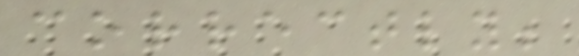correctly;
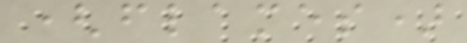(flames)
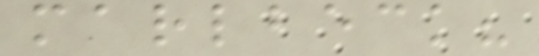marlbeck?
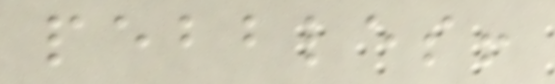pebbles!
